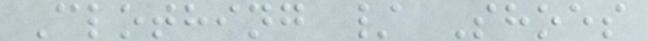Clothing / Shoes
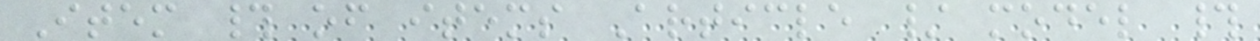Item # of items Article / model #
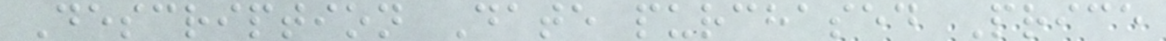Description Date purchased Price
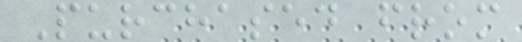Purchased from
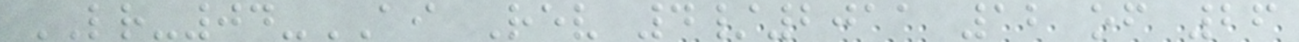LR-04-AI Rev 4/2011 12 of 26
